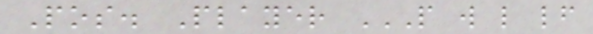Pos. Player P W L LF
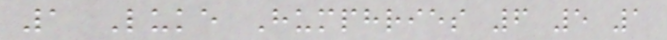1 Luke Humphries 6 5 1
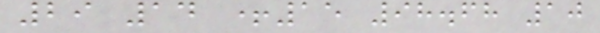29 14 +15 98.68 10
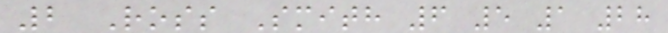2 Ross Smith 6 5 1 28
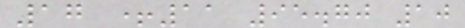17 +11 95.70 10
